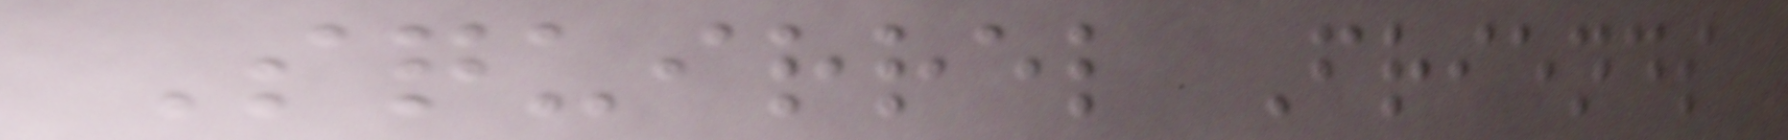Squirrel Friends
